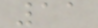11
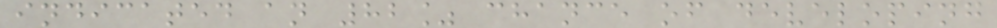indicated an 82% chance of developing
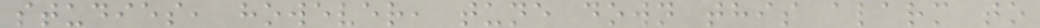studies, however, tune down this alarm to
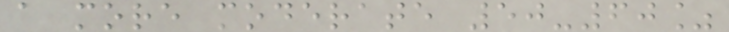a more moderate 50-60%
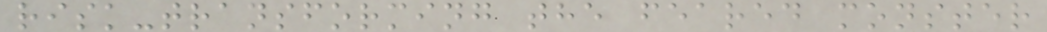risk-transforming the feared monster
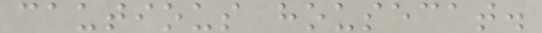cautious housecat.
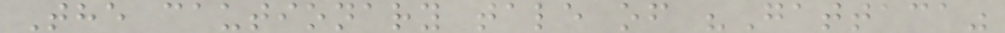The cautionary tale of "Gattaca"
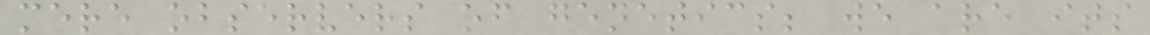mere observers of genetics; we are its
